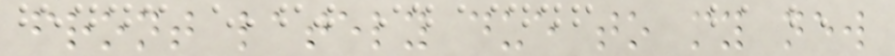front lately due to my new
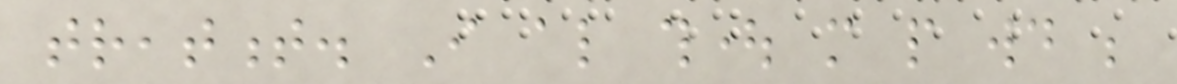treatment. I also thought more people would be
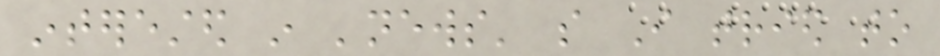interested in 'news' so I tried to
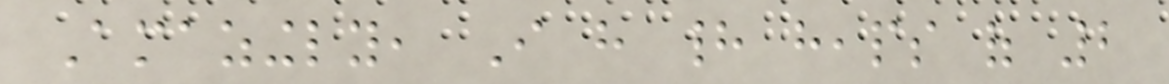Amazingly, I have had heaps of 2
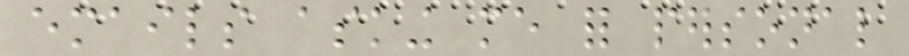emails asking me for personal
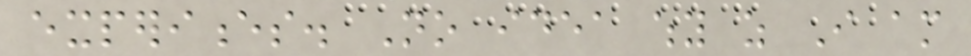experiences. No idea why as I am
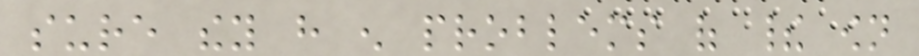sure they have enough problems of their own
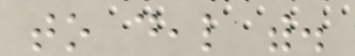to deal with.
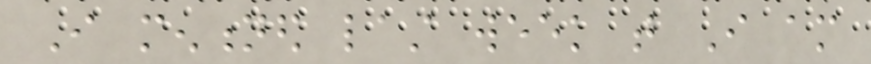I mentioned last week that I am
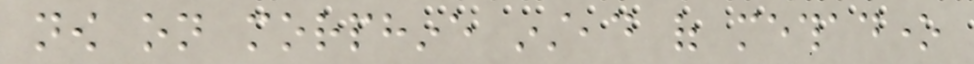now on morphine instead of methadone
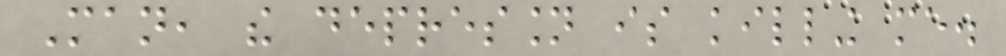Man, the depression is killing me.
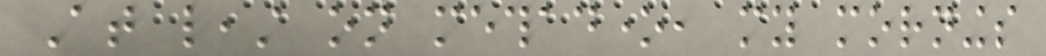At least on methadone, my mornings
